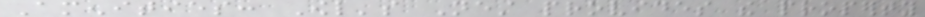Amenities: Owl's Nest provides the property
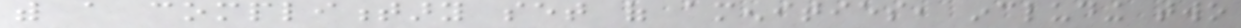with a complimentary set of amenities, including two
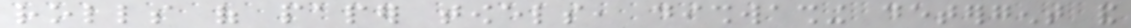rolls of paper towels, dishwashing detergent and
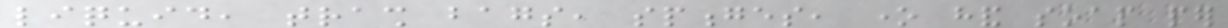liquid, trash bags, sponges, one hand soap per
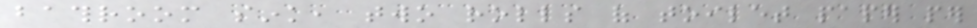bathroom sink, two rolls of toilet paper per
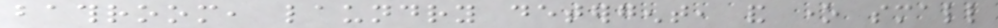bathroom, laundry detergent, and one small
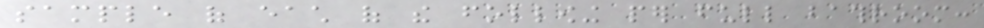sample of each of the following per full bathroom:
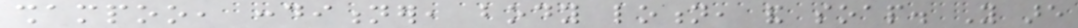shampoo, conditioner, body lotion, and soap. You are
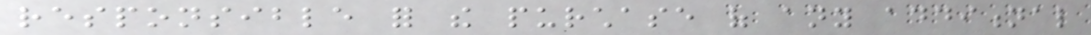responsible for the purchase of any additional
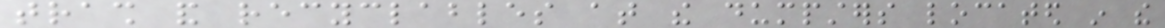trash and recyclables at the dumpsters located in the
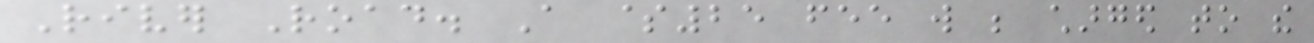River Road. A $25 fee will be charged to the
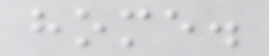home.
